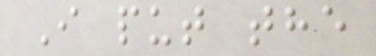I put the
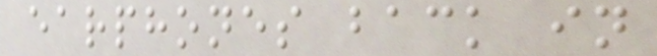earphones back in
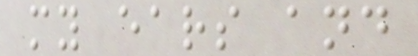my ears and
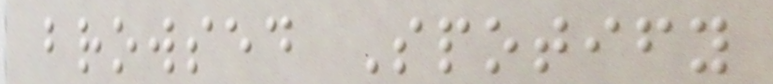browsed Spotify
